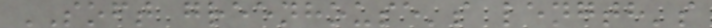SOFT greenhouse's length's
